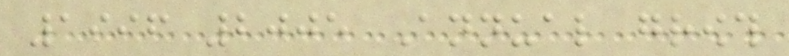1996 2005 Annual growth
